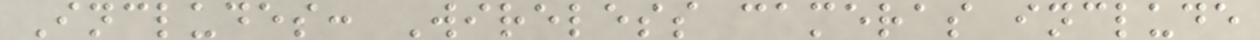Includes: Wireless cameras include
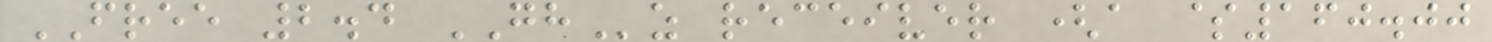FREE 2.4 GHz receiver (a $160.00
